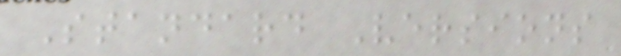Standard Versions
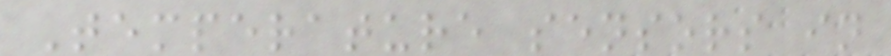Temperature sensors in
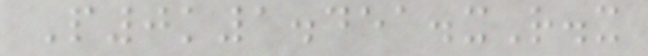P0k1.451.xR.x
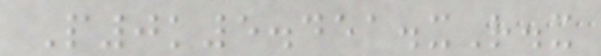P0k5.451.xR.x
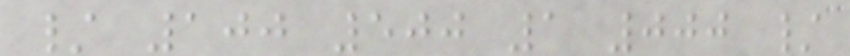/ 100 500 1 000 /
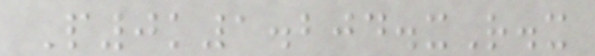P0k1.204.xR.x
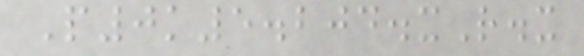P0k5.204.xR.x
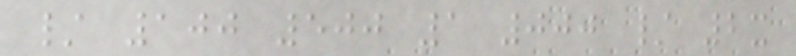/ 100 500 1 000 / 2x
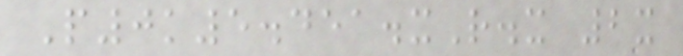P0k5.451.xR.x 2x
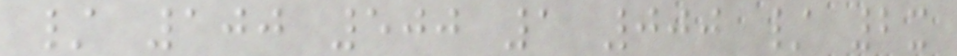/ 100 500 1 000 / 2x
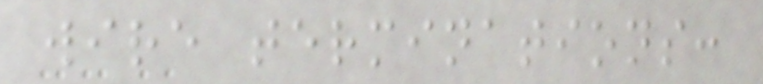wire terminations:
